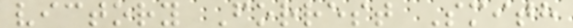victory Forrest Smith
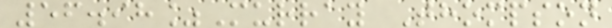56.98%Murray Thompson
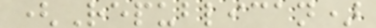(Republican)
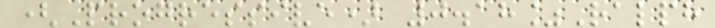(Progressive) 0.18%Ralph
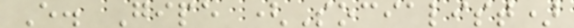E. Gipe (Socialist)
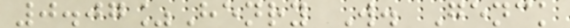0.07%Henry W. Genck
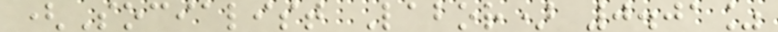(Socialist Labor) 0.01%
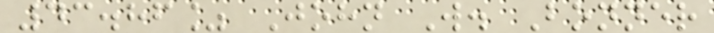43.86% John W. Bonner
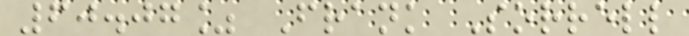60.07% Frank Sorrell
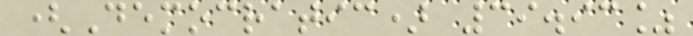(Democratic) 39.93%
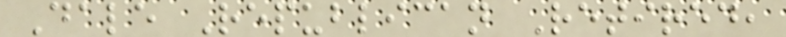Dale Republican Retired,
